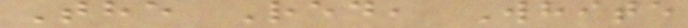The Red, White
